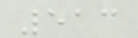513
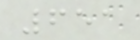651
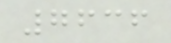7636
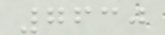7630
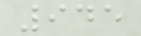945
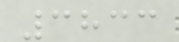3833
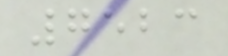7523
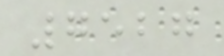7527
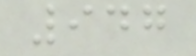947
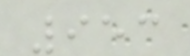953
